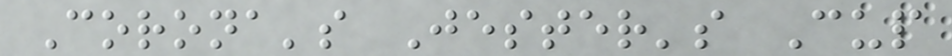Corona's Jester's Cup
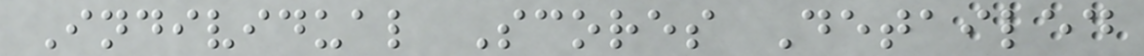Individual Scores Detailed
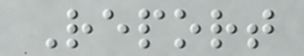Report
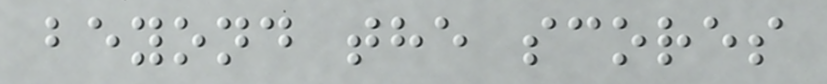beyond the scores
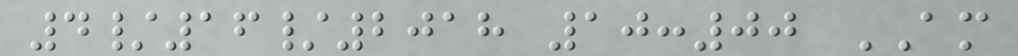4/16/2018 10:00 AM
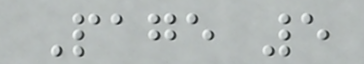Page 5
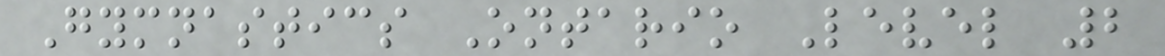Gymnastics Ontario Level 2
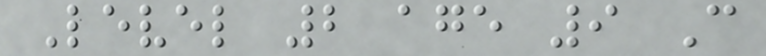Level 2 age 9 C
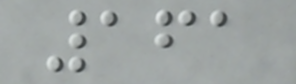161
